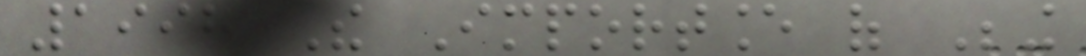1998 The Importance of Being
